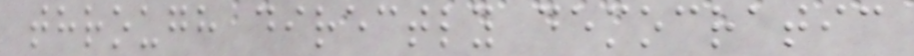through directly democratic
